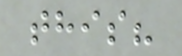this?
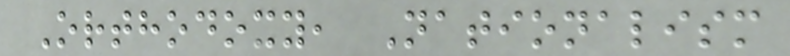Orthodoxy, Nationalism
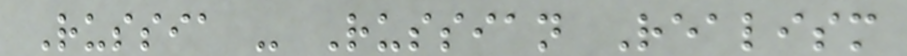Russia - Russian Realism
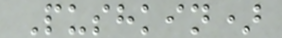Pushkin)
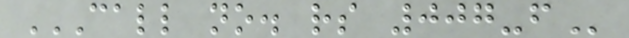CALL NO. RS 007-F
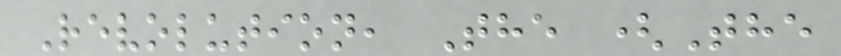Revolution, The (The
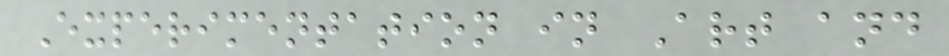Experimentation in Art and
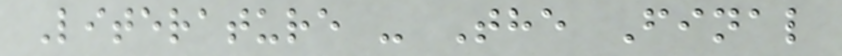Literature - The Final
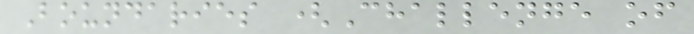Boundaries (Challenge of
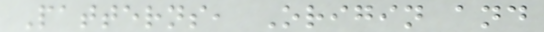Patterns, Origin and
